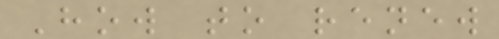How to renew
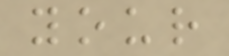your
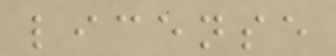license
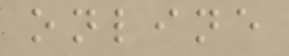online
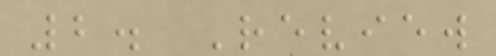2. Review
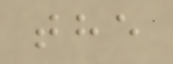the
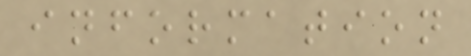information
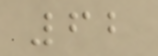62
